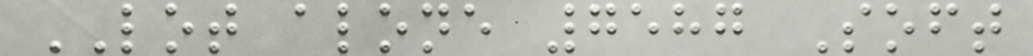LOT alone 7587 Soft
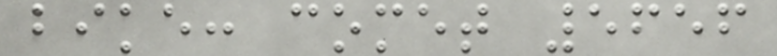bike: comet 5656
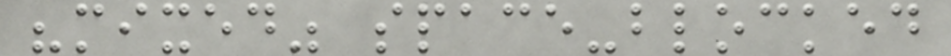"mixed" space-blocked
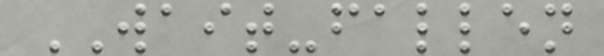WAIT-fallen
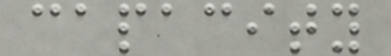capacity
